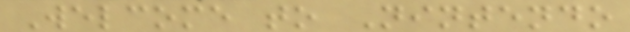Welcome to Nintendo
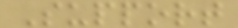Support
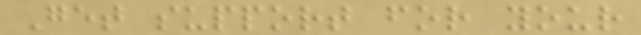Get support for your
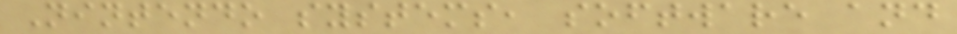Nintendo systems, software and
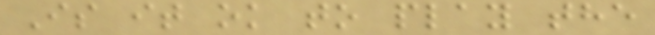Is it ok to play the
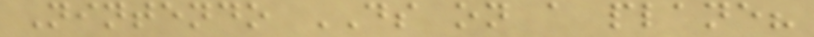Nintendo DS on a plane?
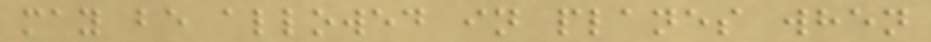may be allowed in planes when
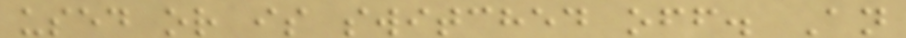used or is switched off. An
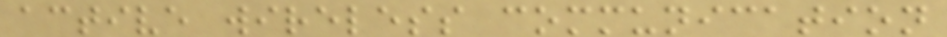active wireless communication
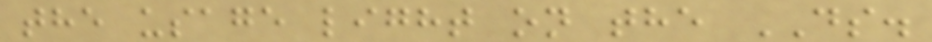the usage light on the DS.
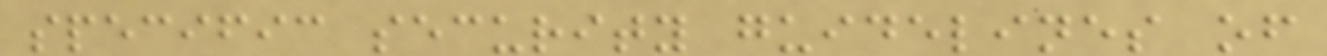specific security guidelines of
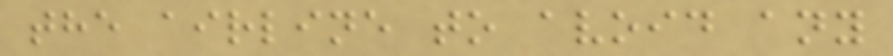the airline to avoid any
